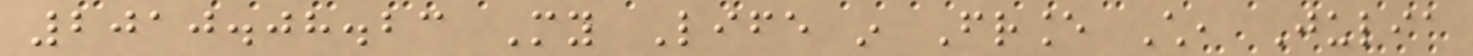2010.08.23 My Life in France Child, Julia
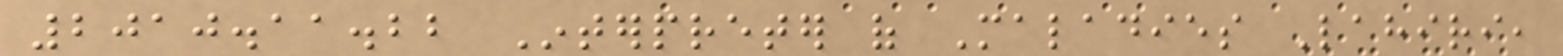2010.11.22 Interpreter of Maladies Lahiri,
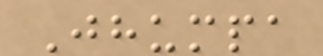Jhumpa
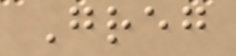Greg
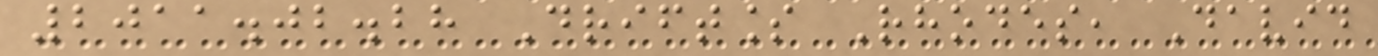2011.02.28 Driftless Rhodes, David
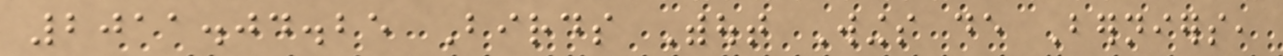2011.04.25 Birds Without Wings de Berniers,
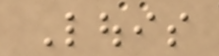Louis
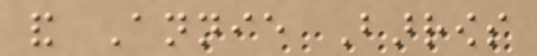and Annie Barrows
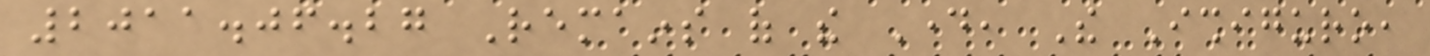2011.06.27 Remains of the Day, The Ishiguro,
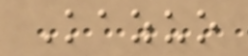Kazuo
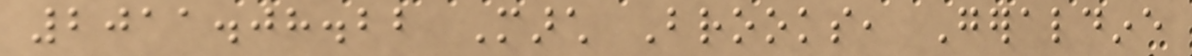2011.08.22 March Brooks, Geraldine
